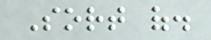Sort of.
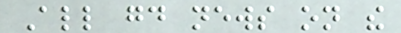All good news on the
